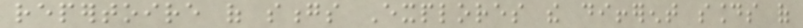repertoire of songs Explores the different sounds of
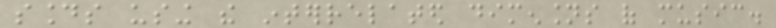sounds using the interrelated dimensions of music.
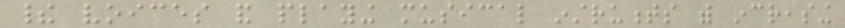their voices and playing musical instruments with increasing
